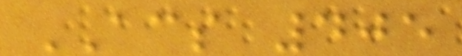ACS 405
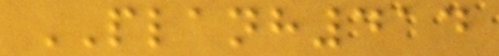PLANH414
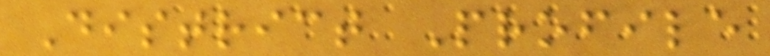District Profile
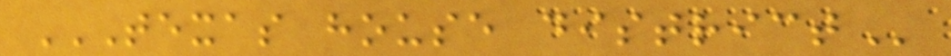TEXAS HOUSE DISTRICT
